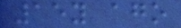15y ago
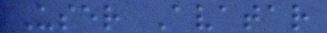User Avatar
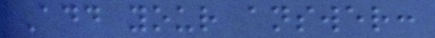Add your answer:
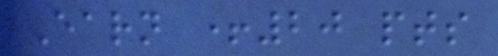Earn +20 pts
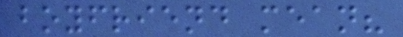boyfriend mean?
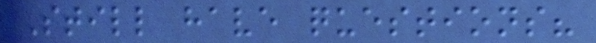Still have questions?
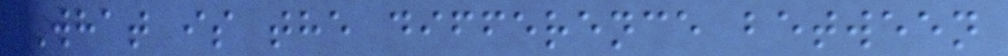What is the difference between
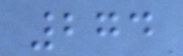274
